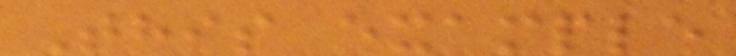This example
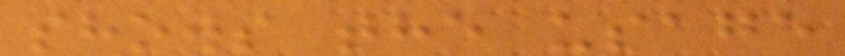shows the usage
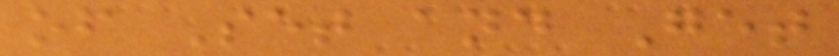of Set and Get
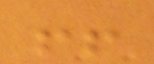!!
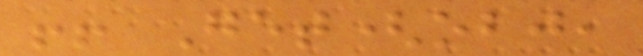!! Get(obj,
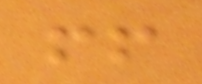!!
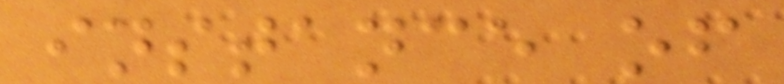instance of
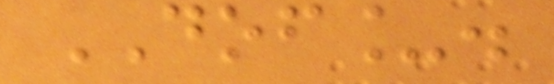DOF_.
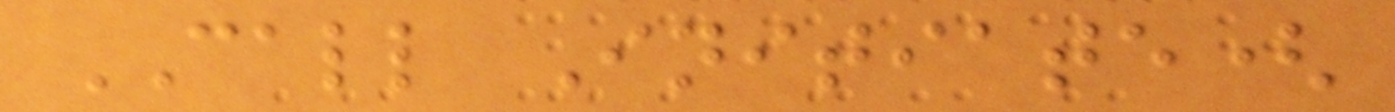CALL Initiate(
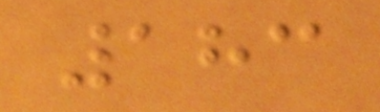183
